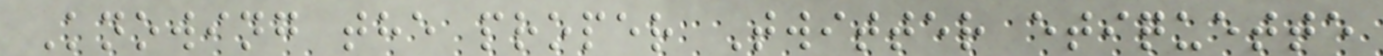Knowing the proper Twitter etiquette
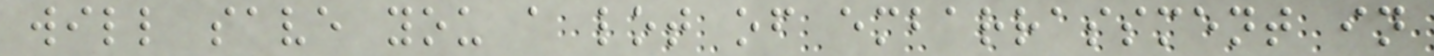will save you a lot of embarrassment in
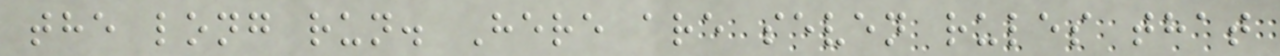the long run. Here are seven rules that
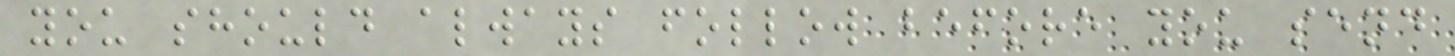you should always follow before you send
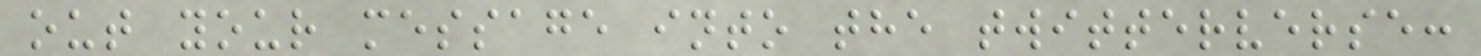out your message into the twitterverse:
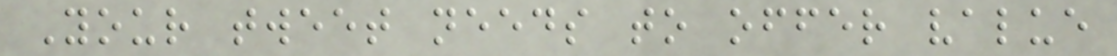Your tweet needs to offer value
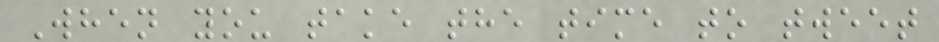When you take the time to tweet
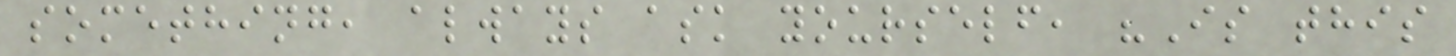something, always ask yourself, "Is this
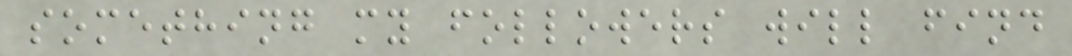something my followers will find
